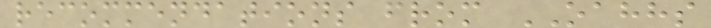recommendations from OAHHS
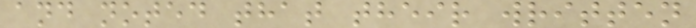and noted that their written
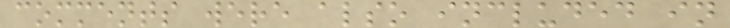comments were also included in
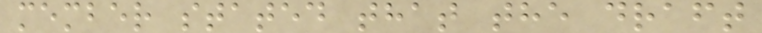member stated that the draft
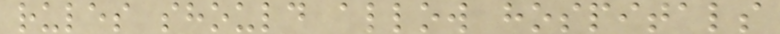rules should allow hospitals
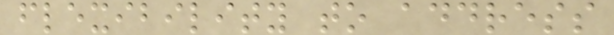flexibility to address
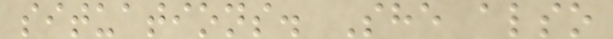situations. She also
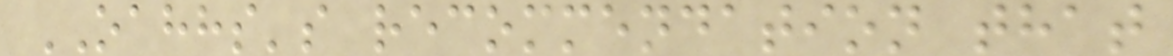OAHHS's recommendation that
